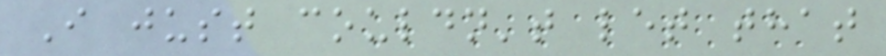I just couldn't let that
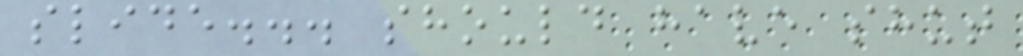slide... should have shut
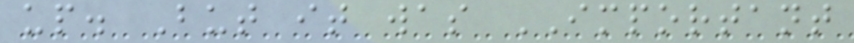up. But it was IMPORTANT
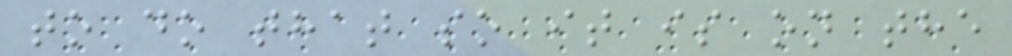to do that so it is on the
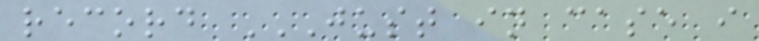record JUST IN CASE I
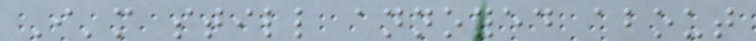I'm still annoyed about
